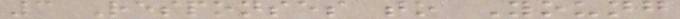3 Responses to Young
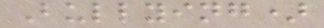Bullying)
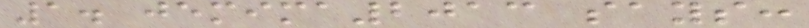1. jemima2013 says:
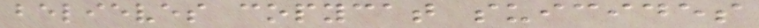believes copycat suicides
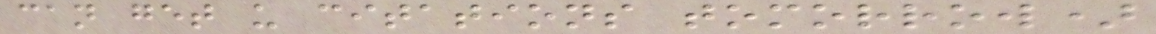can get u citations tomorrow)
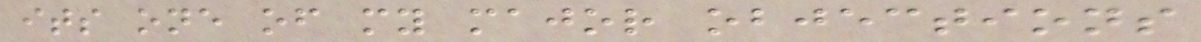its one of my major objections
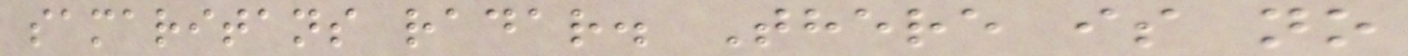samaritans radar. There is no
